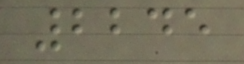2245
